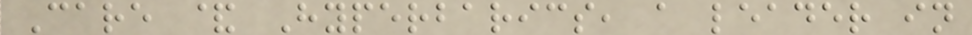Care & Hyperbarics, a leader in
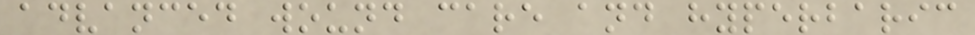advanced wound care and hyperbaric
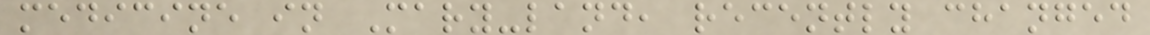medicine in Mary-land, recently changed
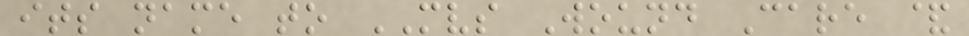its name to MVS Wound Care &
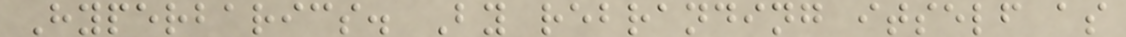Hyperbarics. By rebranding itself as
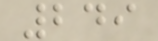249
